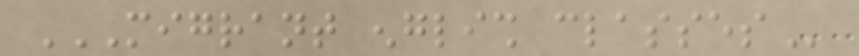MIGRANT ENGLISH CLASSES
